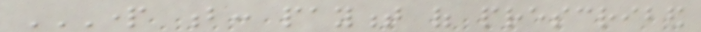PART B: PAYMENT OF PRESCRIBED
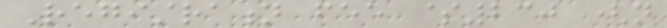Registration fee $230 (not
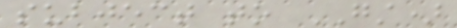subject to GST)
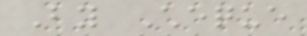By Cheque
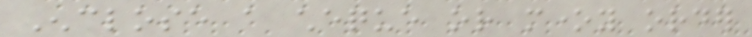Enclose a cheque or money order
